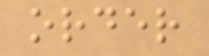order
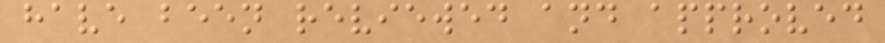have been reviewed and approved
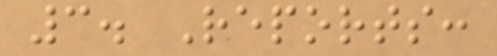3. Reports:
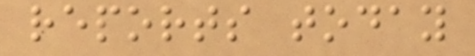reports today
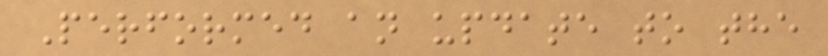Performed an update to the
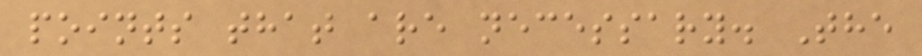points that are necessary. The
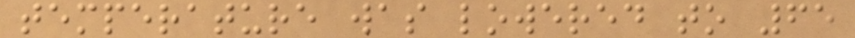temperature was lowered to 65
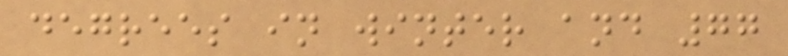degrees in winter and 77
